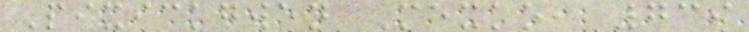Pixickgwen Mexko, 739
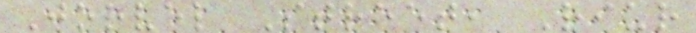Jorvel Street, Riur
